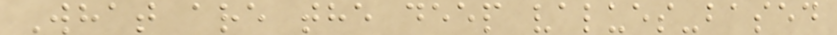What are the deep values-based
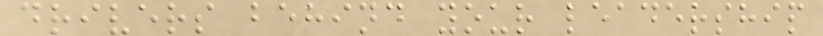drivers behind your leadership
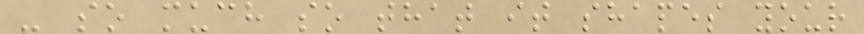- so much so that it shapes your
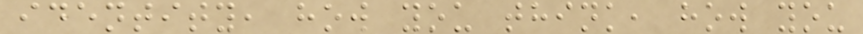identity, how you think, how you
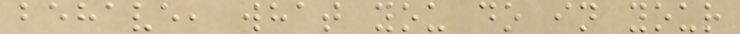behave, what you do in your
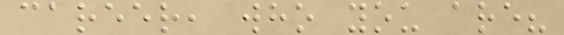career, who you are?
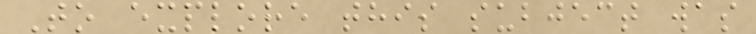To explore this subject was
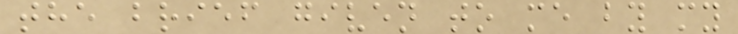the brief given to me by my
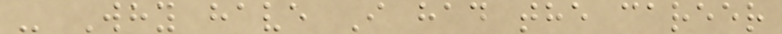- Why have I had the career
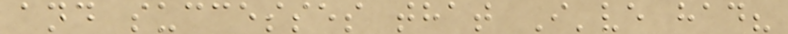and successes that I've had?
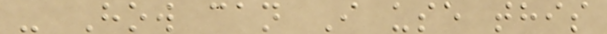- How can I use this
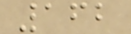162
